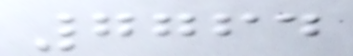7764
